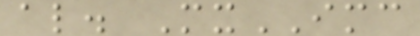al. MxIMC
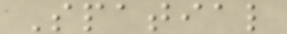Spatial
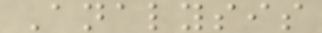Analysis
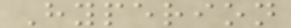Hyperion
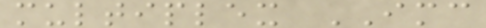multiplex IMC
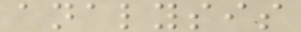analysis
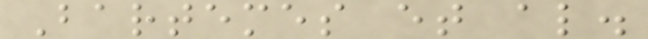Bartemes et al.
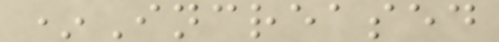*Increased
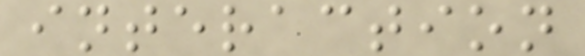interaction
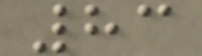83
